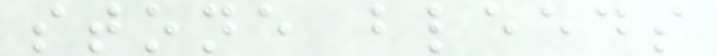stone bleeds
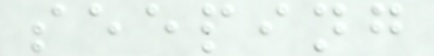seeping
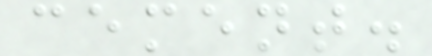cement.
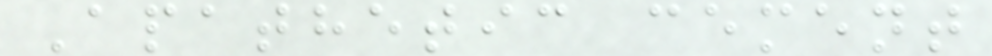Apathetic cement
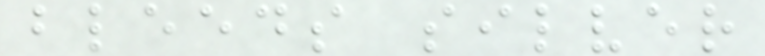bleeds silver
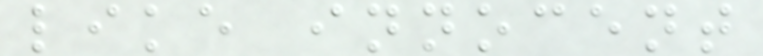like innocent
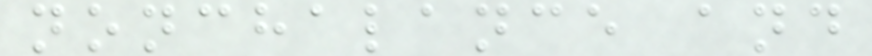nonchalance and
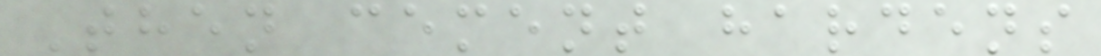Then cement hardens
